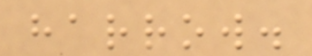harrow.
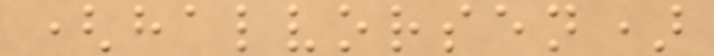(halvorsen)
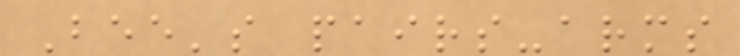Bee's pairs-arms
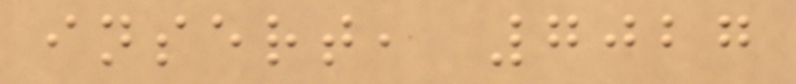insert, 7027
